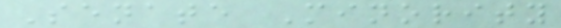Senate Minority
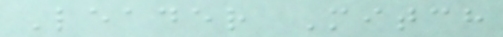Leader Mitch
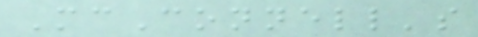McConnell's
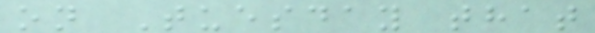on Tuesday that
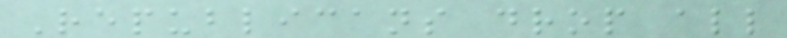Republicans drop all
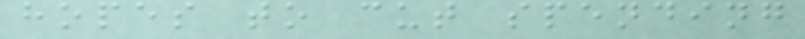hopes to cut spending
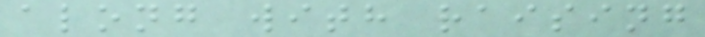along with raising
